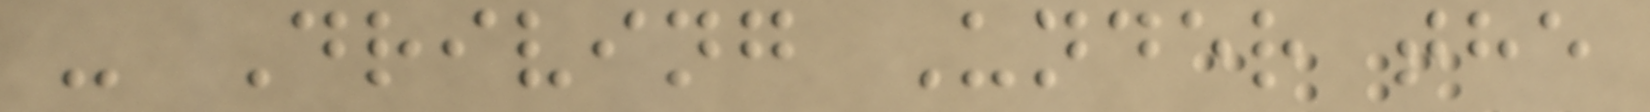- Driving Under the
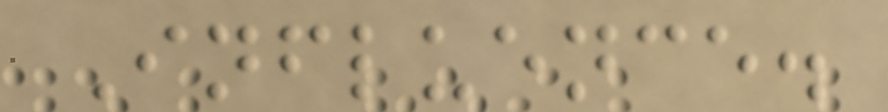Influence.
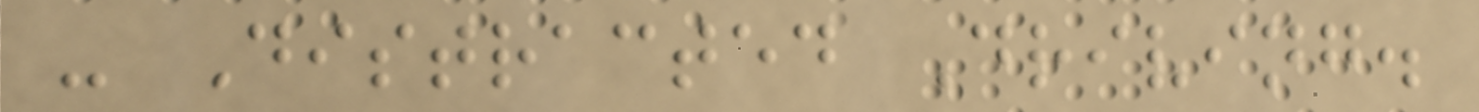- Distracted Driving.
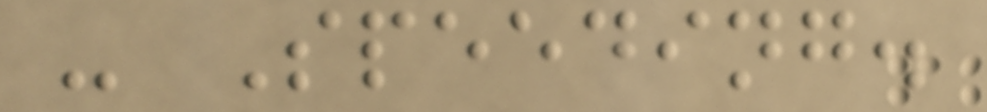- Speeding.
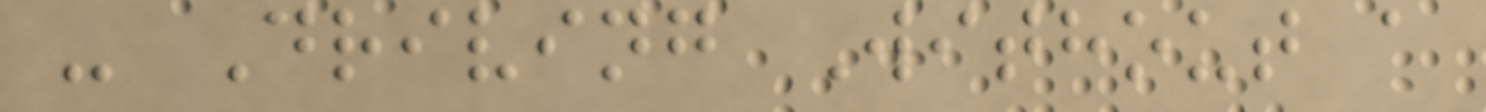- Driving Without a
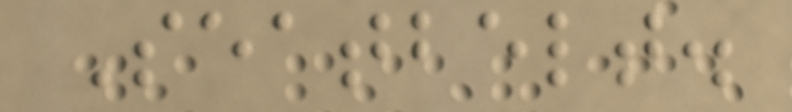Seatbelt.
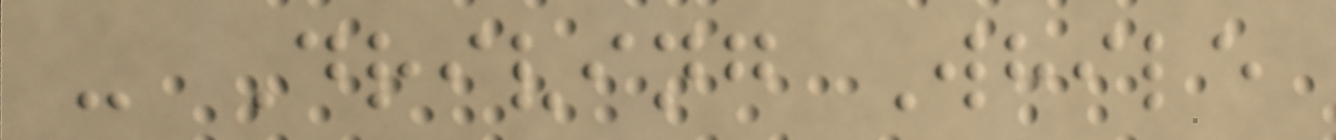- Driving While
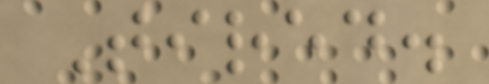Tired.
